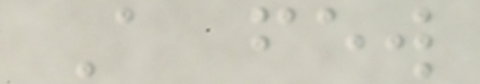A few
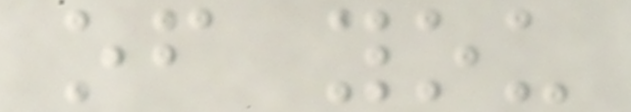of you
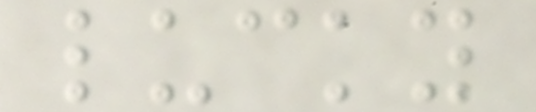lucky
